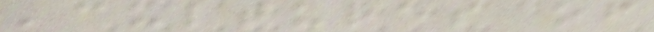'cultures of
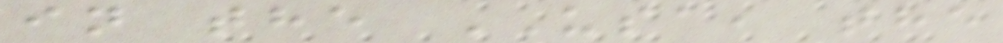in the USA, the
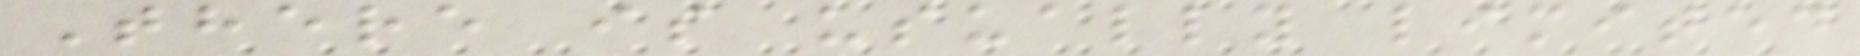There is usually limited
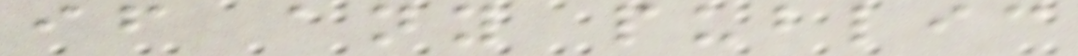if any public
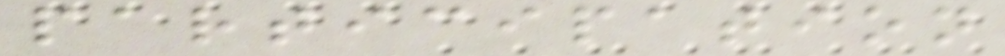participation
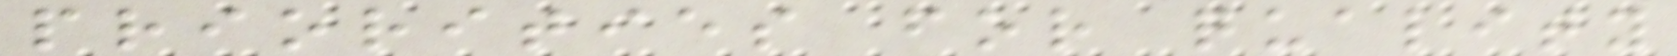priorities for quality
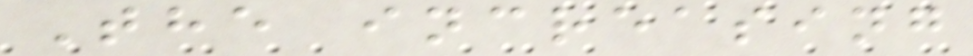The increasing
